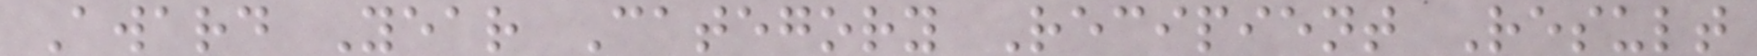Award Year Category Recipient Result
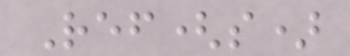Ref(s)
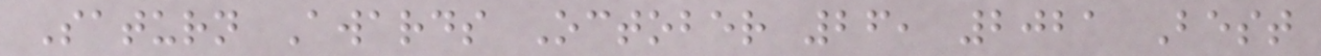Saturn Awards October 26, 2021 Best
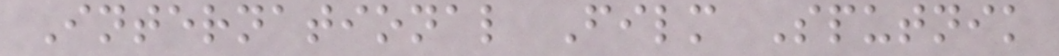International Film Sputnik
